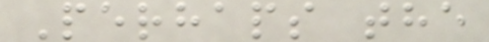Perhaps the
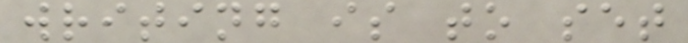writing is to set
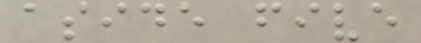aside five
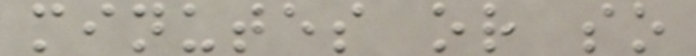minutes or so
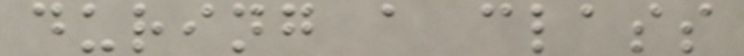during a class
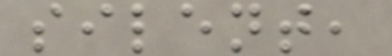silent,
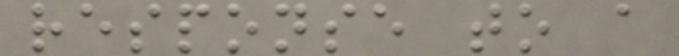response to a
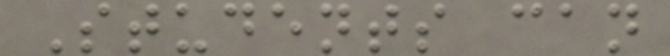Students can
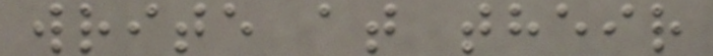write at their
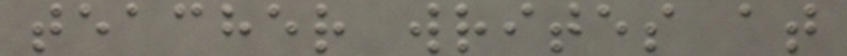teacher writes at
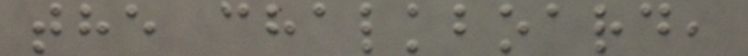the chalkboard,
